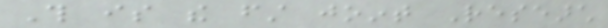This is the first joint Research
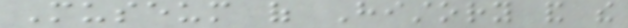Museum of History and the
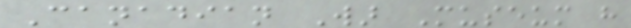Canadian War Museum have
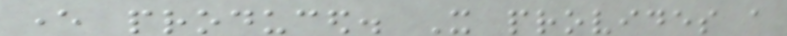ever produced. It provides a
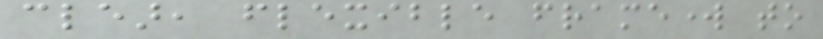clear, flexible framework to
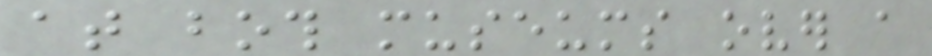at both museums over a
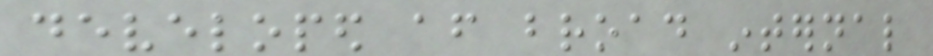developed after broad internal
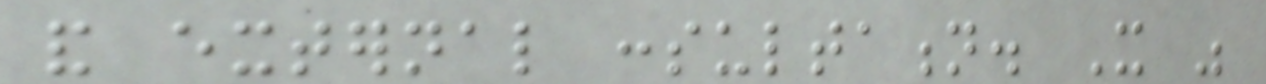and external consultation. It was
